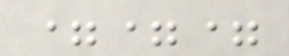===
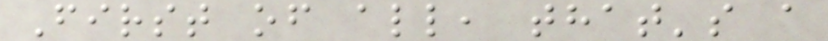First of all, that's a
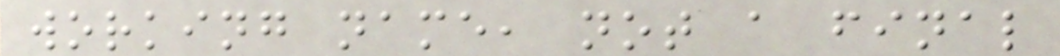working name, not a final
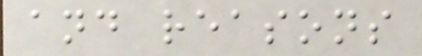and reasons
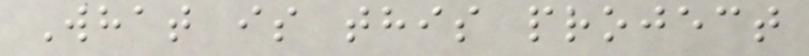What is this project
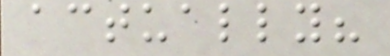actually?
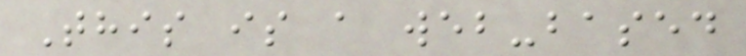This is a web-based
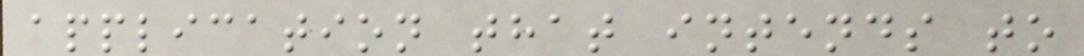application that intends to
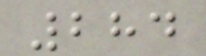284
